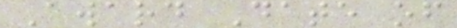Award Date of
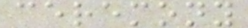ceremony
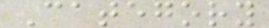Category
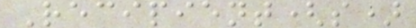Recipient(s)
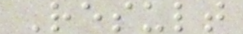Result
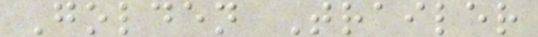Golden Trailer
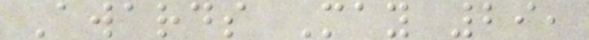Awards May 29,
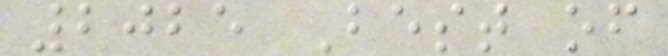2025 Best of
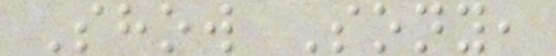Show Sony,
